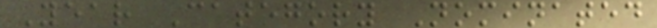Year Category Nominated
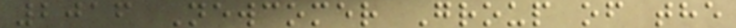2016 Newcomer Group of the
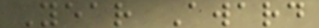Year Award
